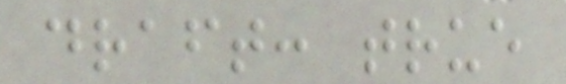draft: true
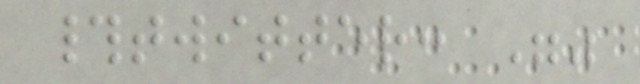#twitter: ""
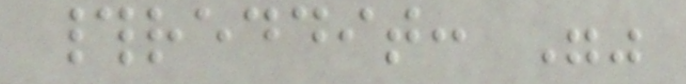#reddit: ""
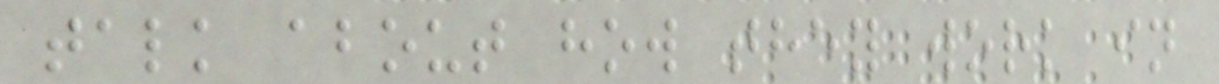talk about how they work in
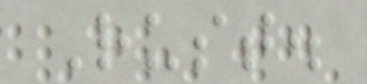Rust.
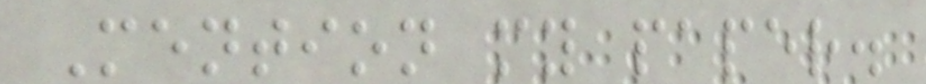Mention my paper.
